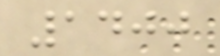1400
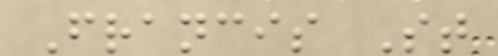Francis St
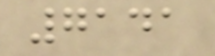7141
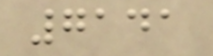7141
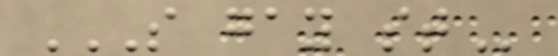S GAY ST
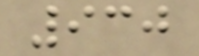930
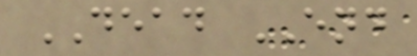DEAD END
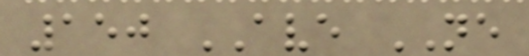150 AVE NE
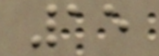15
